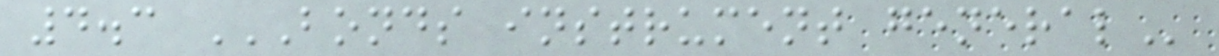4.3 BONDS INSTRUMENT GENERAL
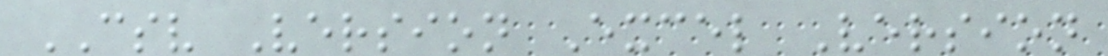CSV Version Excel Version
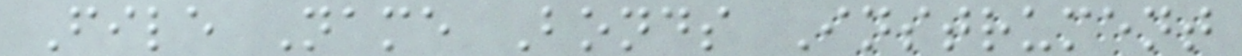File Name Bonds Instrument
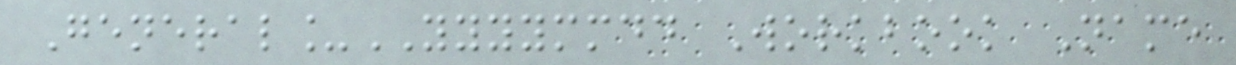General_YYYYMMDD Workbook Name
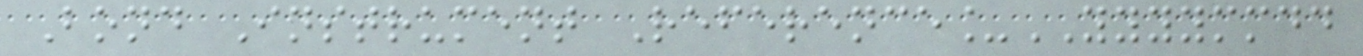Bond Instrument Reference_YYYYMMDD
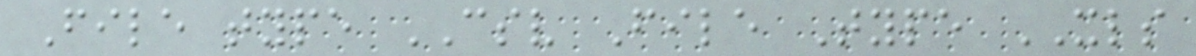File type CSV File Type XLS
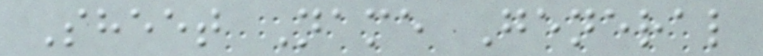Sheet Name General
